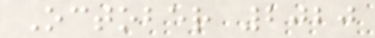October 2020
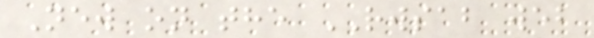New on the RWSAB web
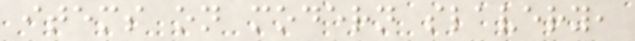items on modern slavery,
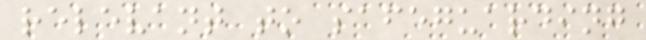relevant to safeguarding
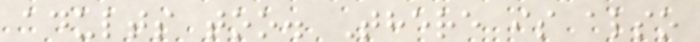adults too. There is also
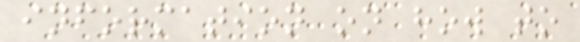information on how to
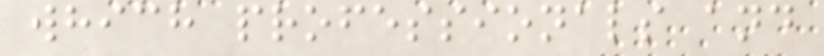which professionals and
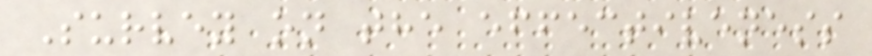Survey on the effectiveness
